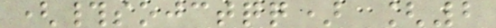(#sojctqq) [2
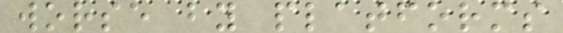worse by platforms
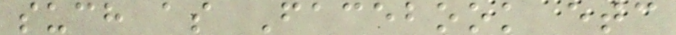such as Facebook etc
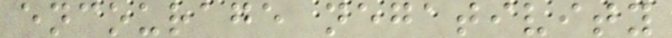encourage negativity
